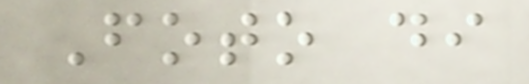Foto di
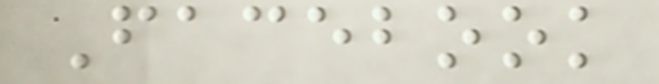Facebook
